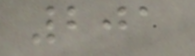201
